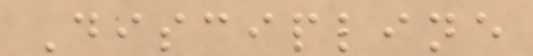Discipline
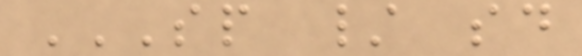SP / SD
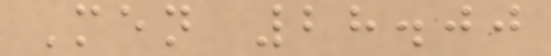Men 28.00
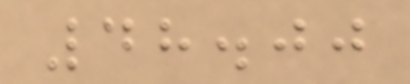48.00
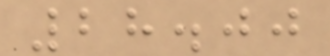28.00
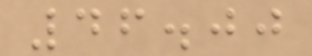46.00
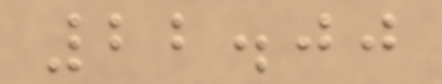22.00
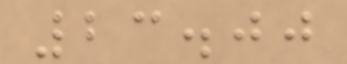23.00
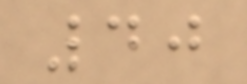40
